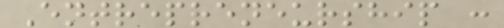Entrepreneurship :
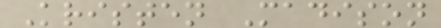Kristen Madison
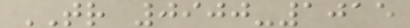TR 0900-1015
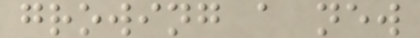growing a new
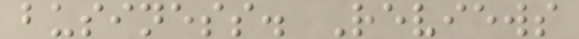business. Reviews
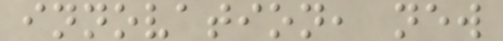innovation, new
